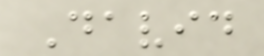David
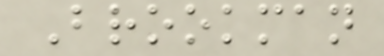Brookman
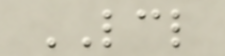LCL
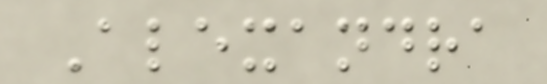Alexandra
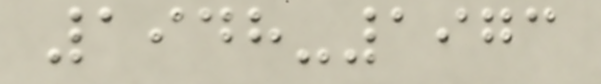1948-1973
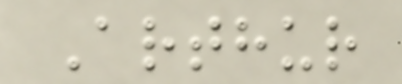Arthur
